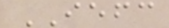IEFC
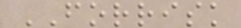FORRISK
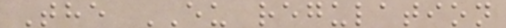The EU regulation
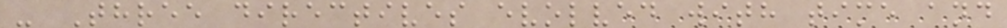- Three directives evolved with time and
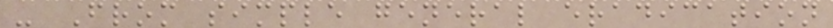- From simple general eradication
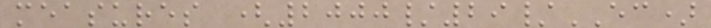measures (2000/29/EC)
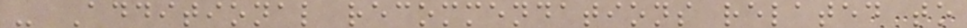- Additional recommendations related to
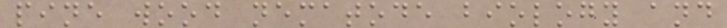pine wood nematode biology and
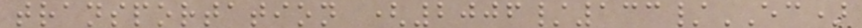transportation (2006/133/EC)
